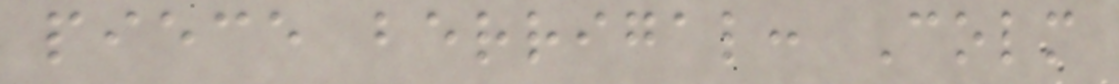piece berrigal: Colm
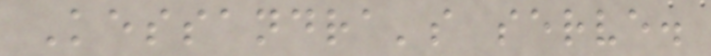Kessandra's serve.
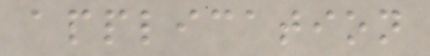application
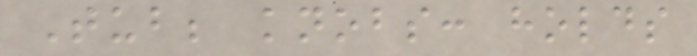Tub; knobs: holds
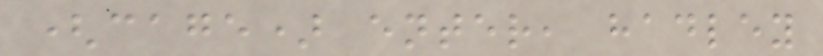(cage) enter, hadley
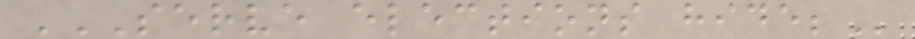SERVE ELECTIONS HIDE;
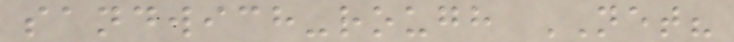sandwich-rough NET?
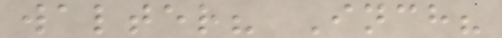walter? Inch?
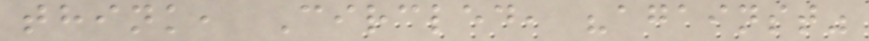think, Circled, "against"
